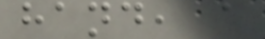hand, a
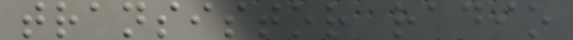transistor radio
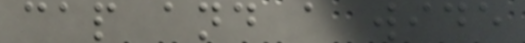cap and a wide
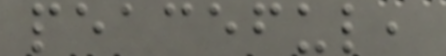peaceful,
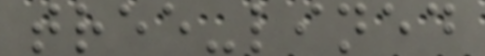tree-lined
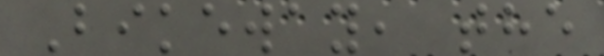Bikeway, the
